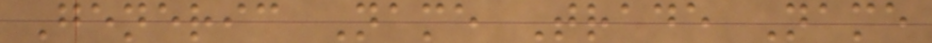Generic Name Trade Name
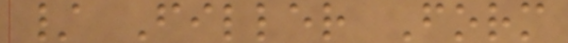/ Filler Form
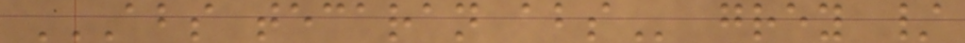ABS TECARAN ABS grey /
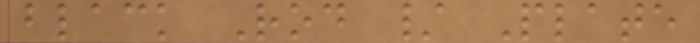black Rod / Plate
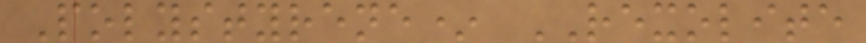Polystyrene* REXOLITE
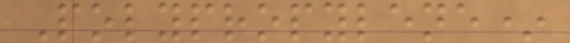Polypropylene*
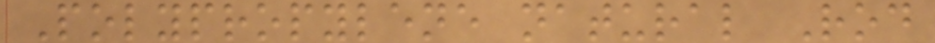Polypropylene natural Rod
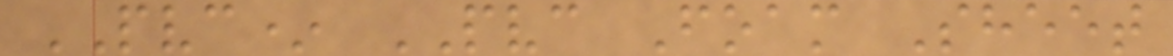PVC* PVC Foam Sheet
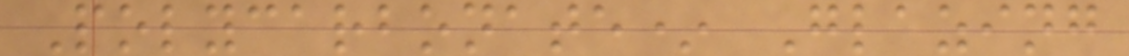Polycarbonate* Glazing
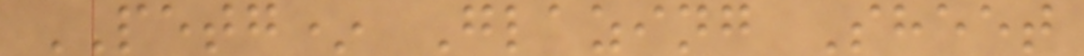PETG* Glazing Sheet
